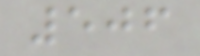506
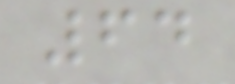64
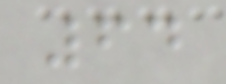64
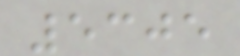5305
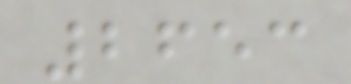2653
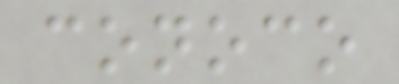conoco
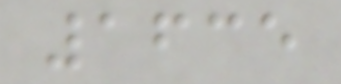1635
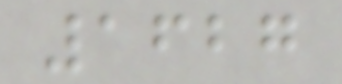1627
